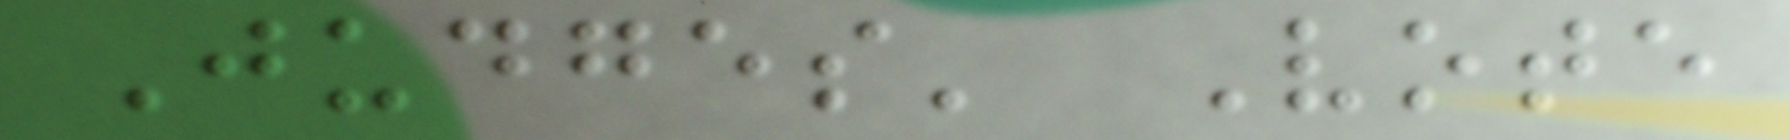Judges' Vote
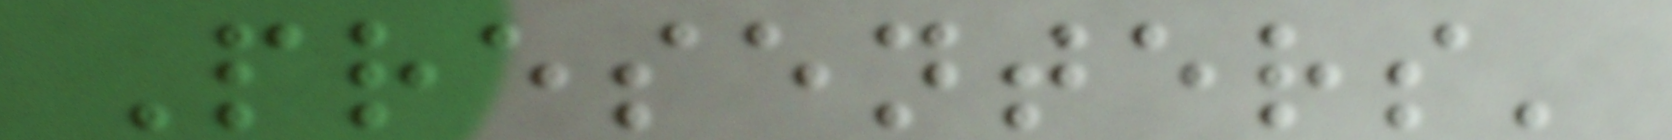Presenters'
